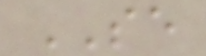SE
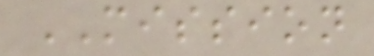MISSION
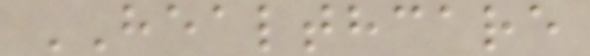HEALTHCARE
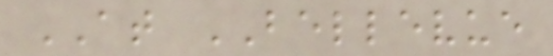AT BELLEVUE
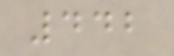442
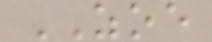ZOE
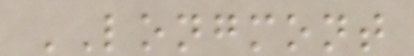LONGMONT
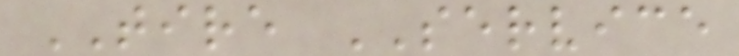TIRE SERVICE
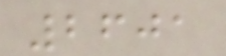2601
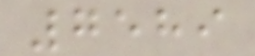7589
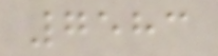7583
